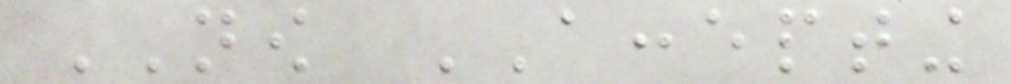NOW ACCEPTING
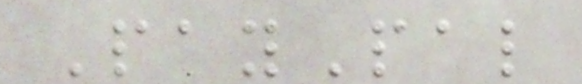PayPal
